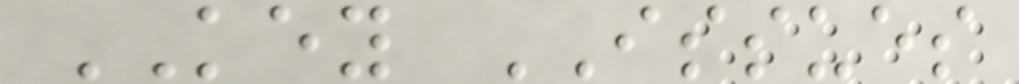KEY ISSUES
